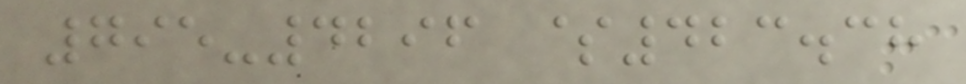795-4296 $423.38
